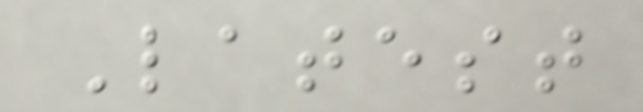Latest
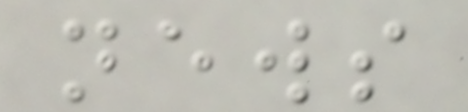news
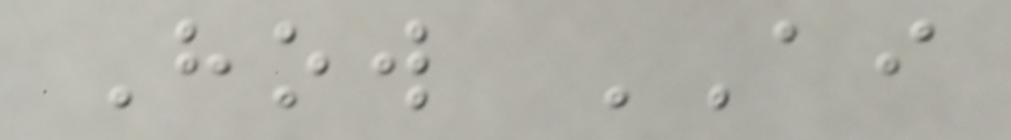How AI
